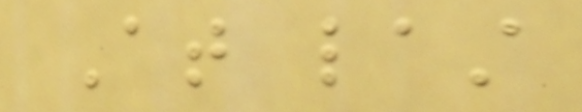At last
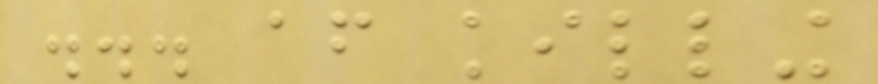... after killing
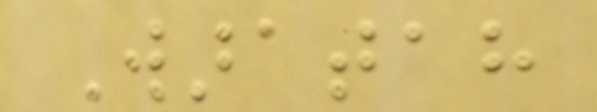Waratah
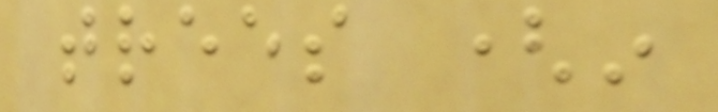trees (in
